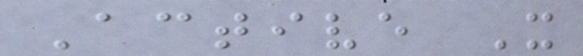Active X
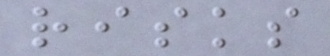risks
